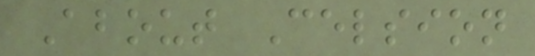About Celsion
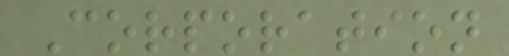Corporation
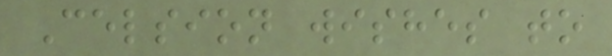Celsion wishes to
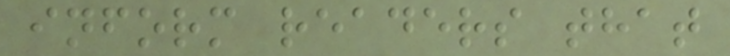inform readers that
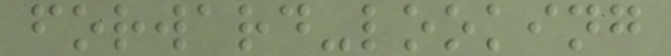forward-looking
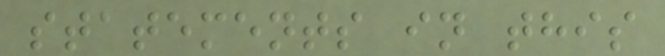statements in this
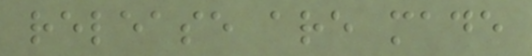release are made
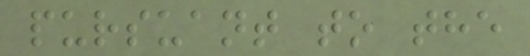pursuant to the
